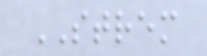STREM
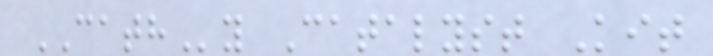CATHy Catalyst Kit
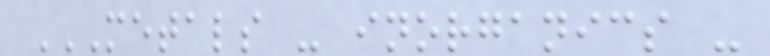METALS - INORGANICS -
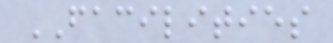FACILITIES
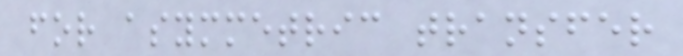for asymmetric transfer
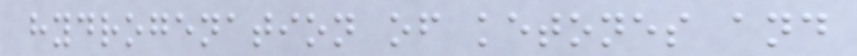hydrogenation of ketones and
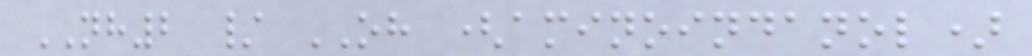NH2 / OH (aminoindanol)
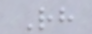Rh
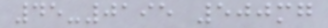45-0195 500mg
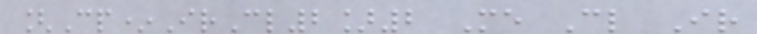[Cp*IrCl2]2 Me Cl Ir
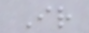Ir
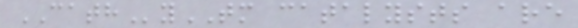CATHyTM catalysts are
